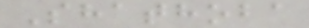Shathoba
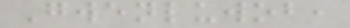Gwenluwob,
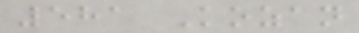581 Kozan
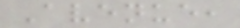Avenue,
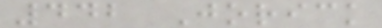442 Jorick
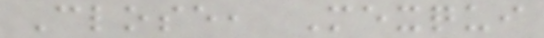Close, Mexqui
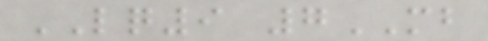LQ9 7MB
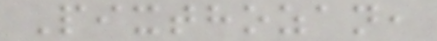Pixthozan,
